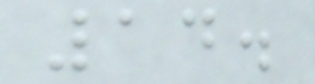14.
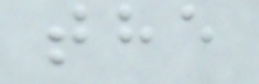the
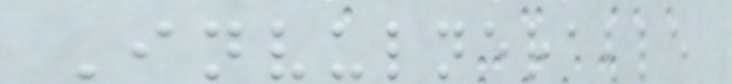Invulnerable
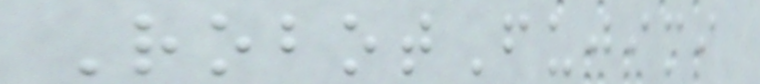RobotFujimi
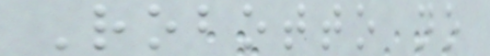Robotto no
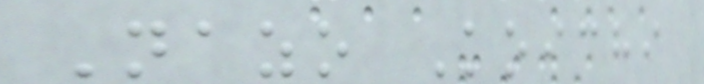Nazo Koichi
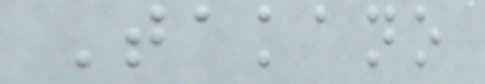Takano
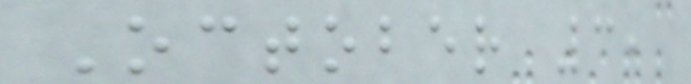October 3,
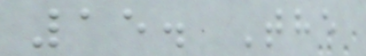15. The
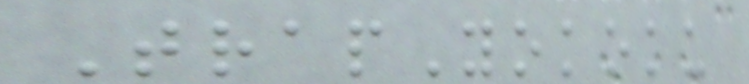TrapYokoku
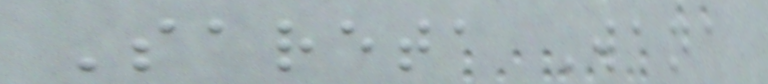Sareta Wana
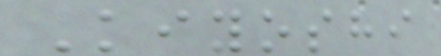Kiyoshi
